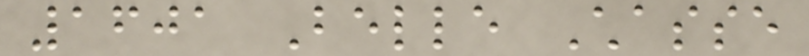1601 Belle Chasse
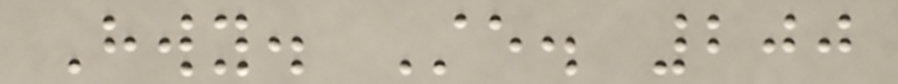Hwy. Ste. 200
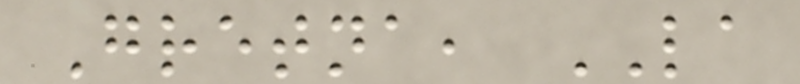Gretna, LA
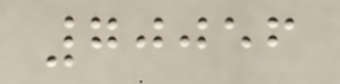70056
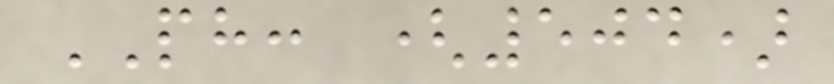PH: (504)
